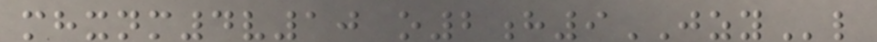mhxnm4v10 o2h9JZYl
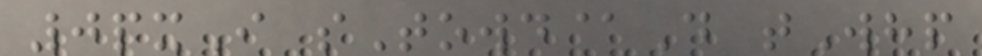0pxI sTowd@D tWhp
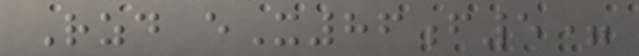Rzd eX86f5=
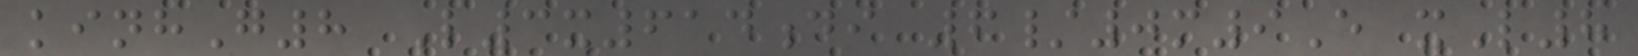kinhG8 L3x614di 6/0m9E xL8
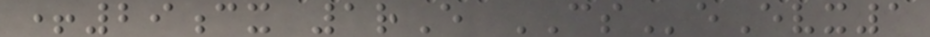+29cx 1rE CSeEvx1
